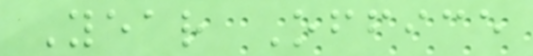Year Office
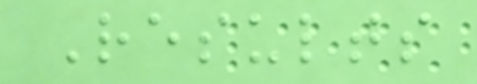Results
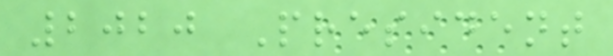2020 President
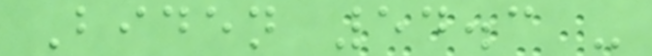Biden 54.3 -
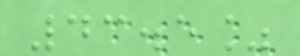43.5%
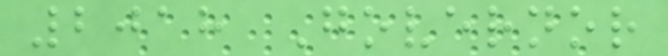2018 Governor
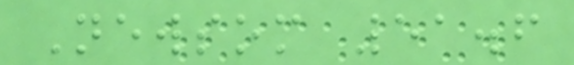Newsom 51.6
